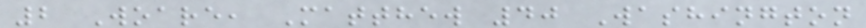2 Woare, Matthew 40 Washington
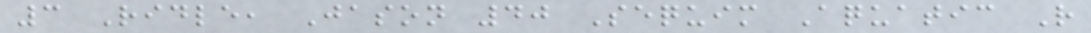3 Ridle, Jason 40 Sequim Aquatic R
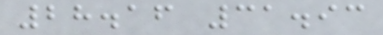28.16 31.93
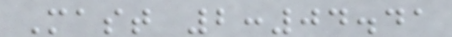Mast 2:04.41
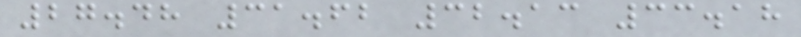27.48 31.62 32.13 33.18
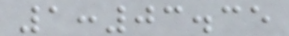1:03.35
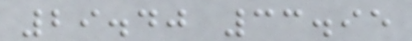29.40 33.95
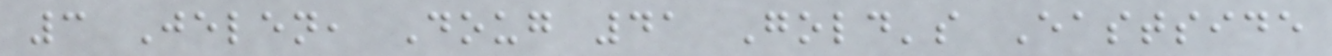3 Jelen, Doug 41 Gold's Eastside
